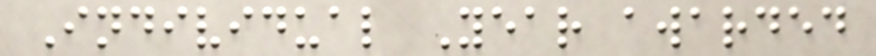Individual Year awarded
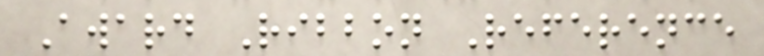Award Ribbon Reference
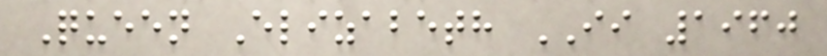Queen Elizabeth II 1960
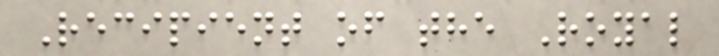Recipient of the Royal
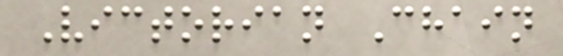Victorian Chain
